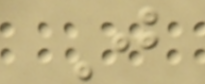J
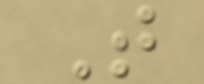T
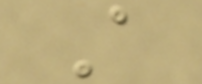A
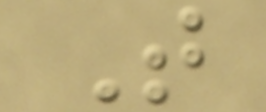T
